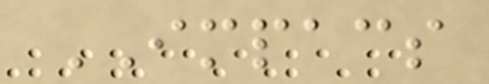IMPACS
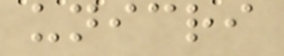unicri
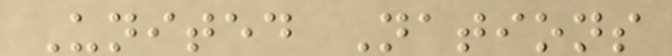United Nations
